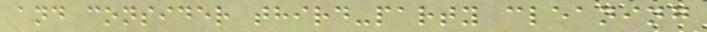and consider third-party cleaning
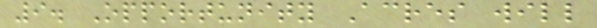9. Opportunity Acres will
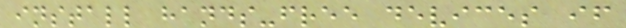install hands-free devices if
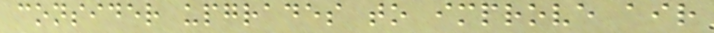consider upgrades to improve air
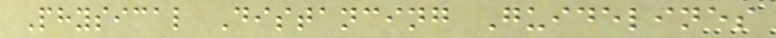Physical Distancing Guidelines
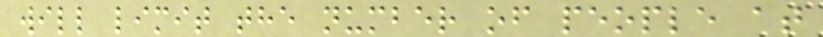will limit the number of people at
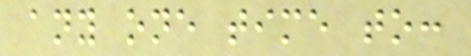any one time to:
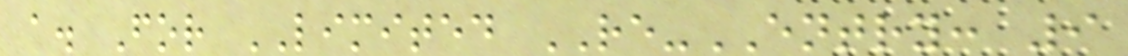a. For LIMITED RE-ENTRY: 9
